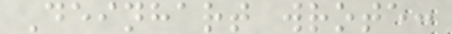Deinhart wrote:
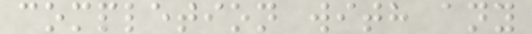completion with any
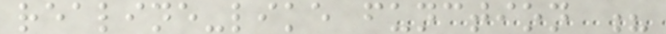realine-like function ?
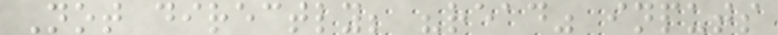Not directly; "read" inputs
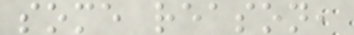some reason,
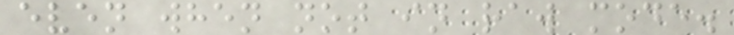even when not in raw mode.
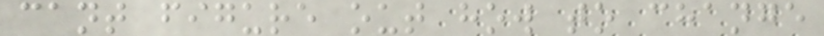cant figure out how to change
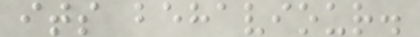its behaviour.
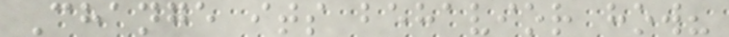Change its behavior how?
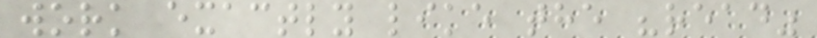work exactly like the "read"
